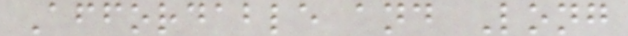Affordable and Long
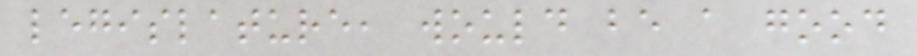legislature, would be a good
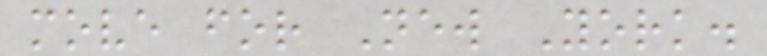move for New York.
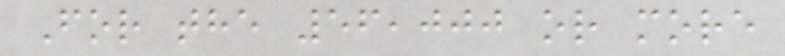For the 56,000 or more
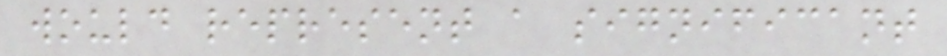would represent a significant
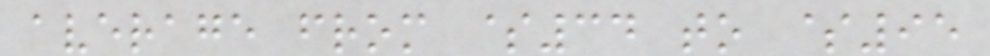average from $34 to $95
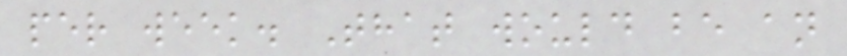per week. That would be an
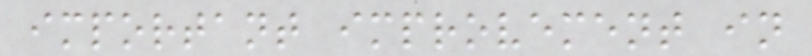important improvement in
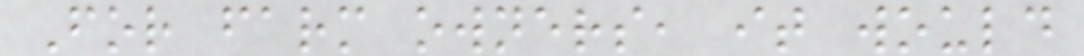For farm owners, it would
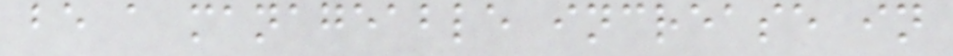be a manageable increase in
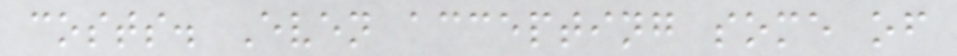costs. Even accepting some of
